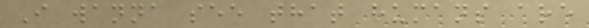I wanna see that humans are
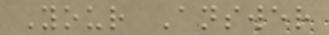Your Answer
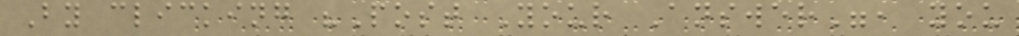By clicking "Post Your Answer", you
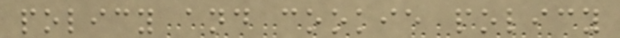policy and cookie policy
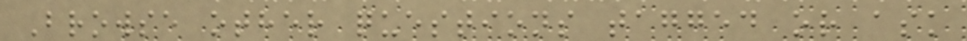Browse other questions tagged or ask
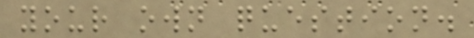your own question.
